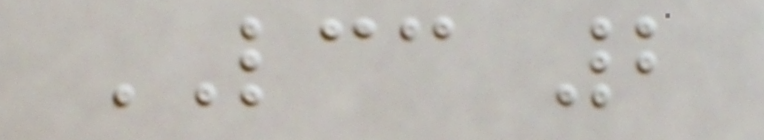LCC 2
